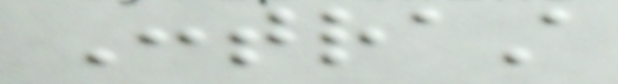Contrast
